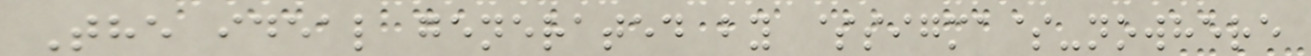The ideal generated by $sigma$-nowhere
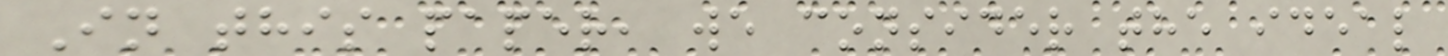In this paper, we consider the ideal
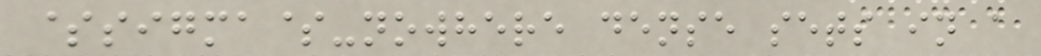$sigma$-nowhere dense sets in a
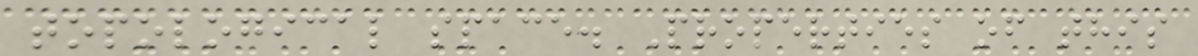topological space. Properties of this
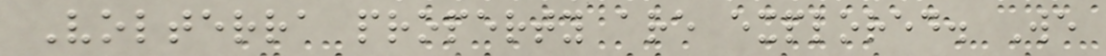Volterra property are explored. We
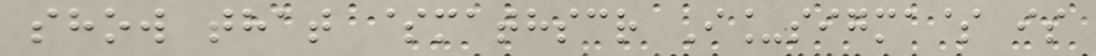show that $mathscr I_sigma$ is
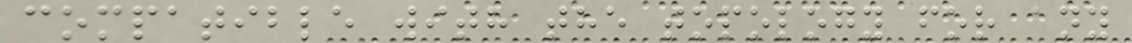compatible with the topology for any
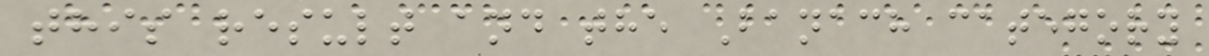this result and the Banach category
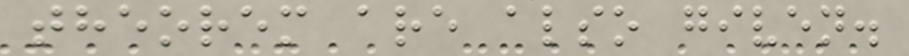theorem are also given.
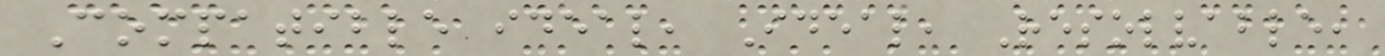Compatible ideal, Ideal, Resolvable,
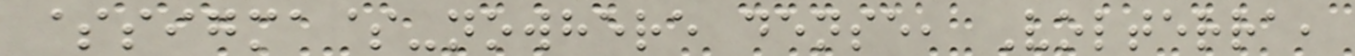$sigma$-nowhere dense, Volterra,
